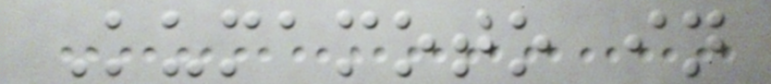Kumamoto in
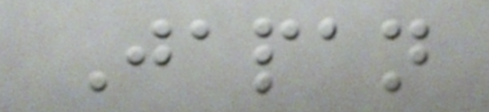Japan
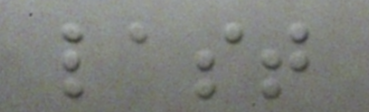last
